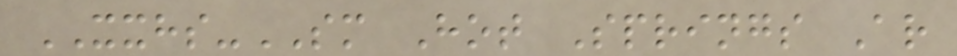XXHS-SM Hot Springs Ar
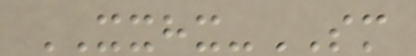XXHX-SM
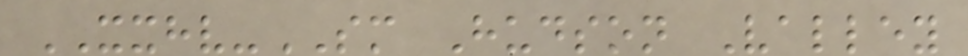XXHV-SM Hudson Valley
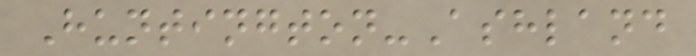Huntington-Ashland
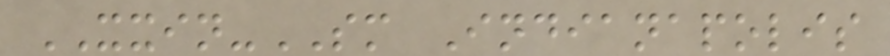XXIN-SM Indianapolis
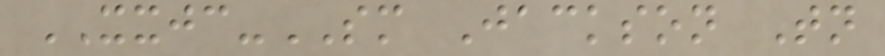XXJC-SM Jackson Tn
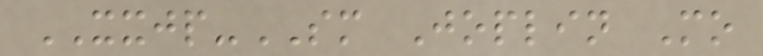XXJP-SM Joplin Mo
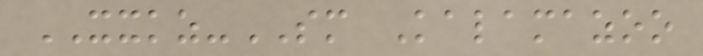XXKZ-SM Kalamazoo
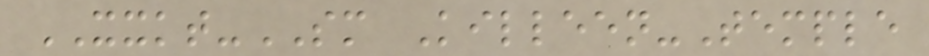XXKT-SM Killeen-Temple
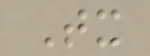Tx
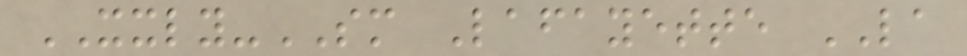XXLY-SM Lafayette LA
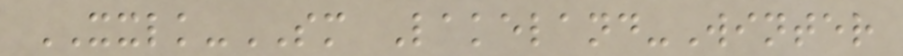XXLK-SM Lakeland-Winter
